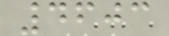4603
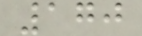170
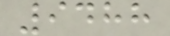9488
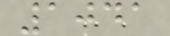1041
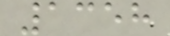1358
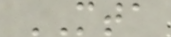MTA
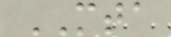MTA
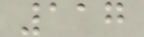117
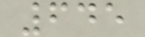645
